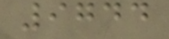9744
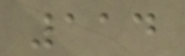114
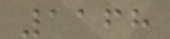1168
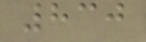830
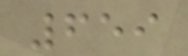659
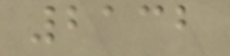2132
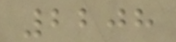2208
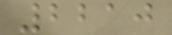2210
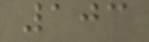103
